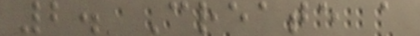2. Create a
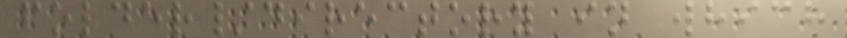folder/directory in which
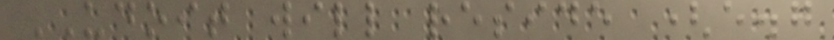UDOIT will reside (e.g
